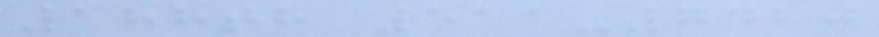188th 511-7420
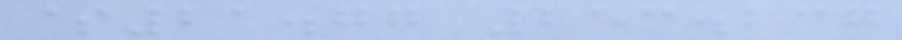$21.77 253.237
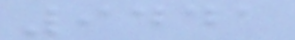9441
